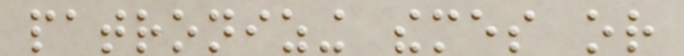patronizing themes or
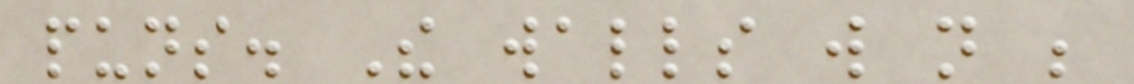puns. The walls will not be
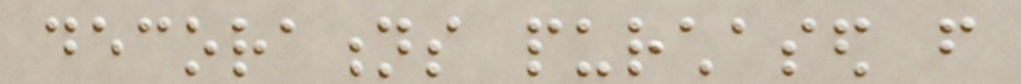decorations purchased from
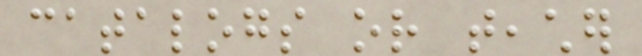catalogs or teacher
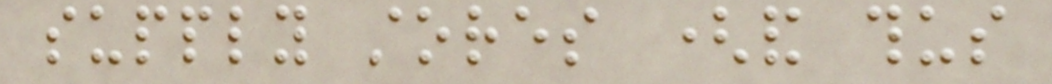supply stores (and thus
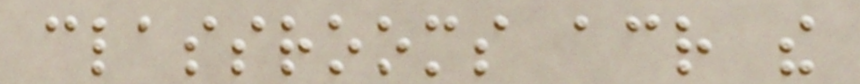classrooms across the
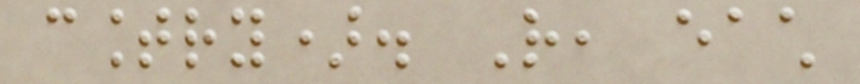country). Rather, each
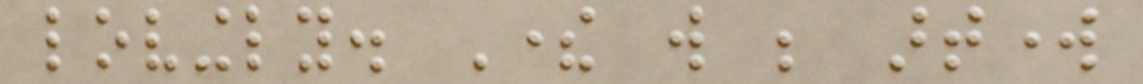lovingly. There will be artwork
